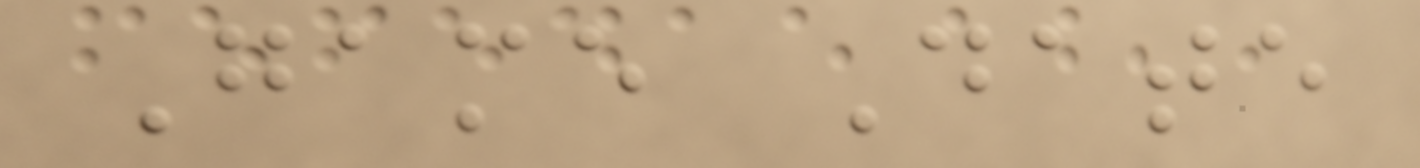Game Date
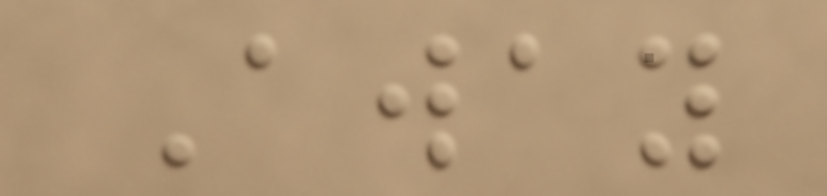Away
